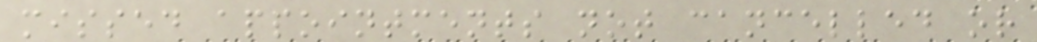missed appointments not cancelled or
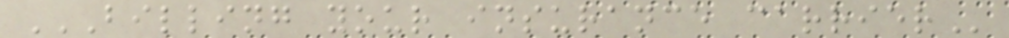BILLING YOUR INSURANCE CARRIER
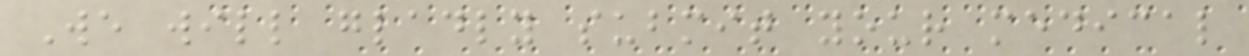We will gladly submit your medical
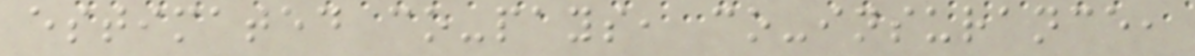estimated co-pays, co-insurance,
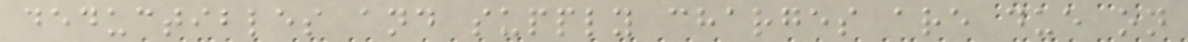deductibles and supply charges are due on
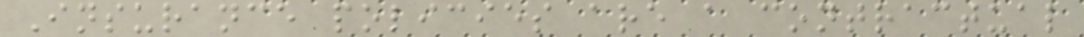Insurance policies are a contractual
